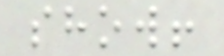show!
